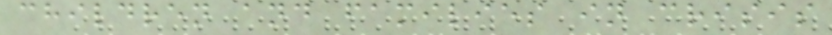children and families in crisis
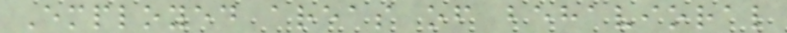Employed areas of behavioral
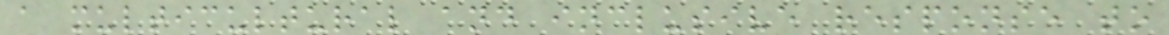a multicultural and inclusive response to
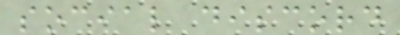social discord
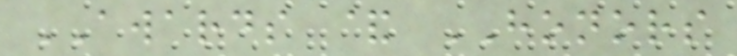AWARDS & HONORS
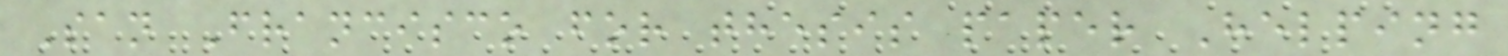San Francisco for thesis paper Helping
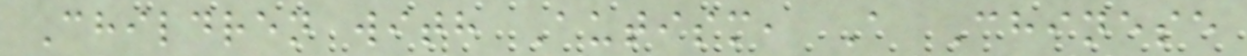Children with Autism, A Chinese
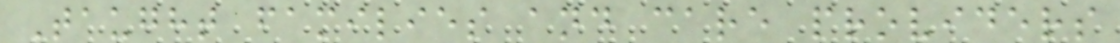Taught families and care providers
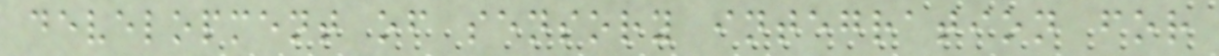development of sensory integration for
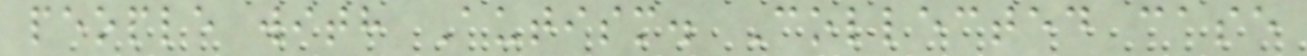people with Autism. Collected case
